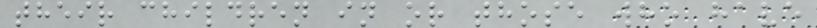their children in or those who have
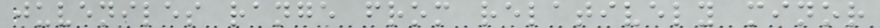juveniles range from relatively minor
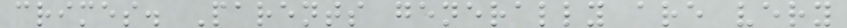crimes. Parents generally are very
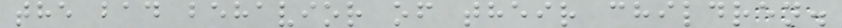the bad behavior of their children.
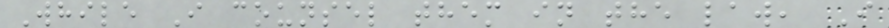While I counsel them in the law, I
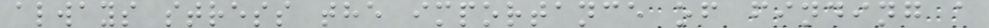always stress the importance of finding a
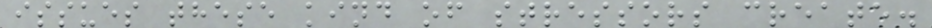issues these kind of stressors create.
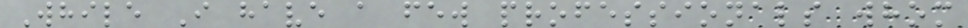While I have a few professionals whom
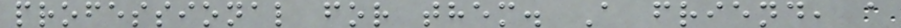professional for them. A friend, a
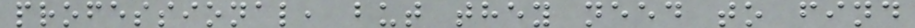professional, but they need to find
